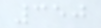350
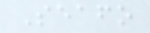Seafo
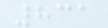831
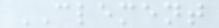CLEMENT
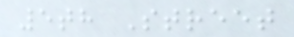5th Street
